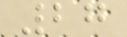27
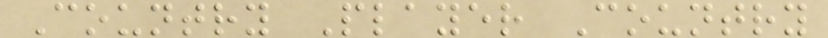Country Player Country
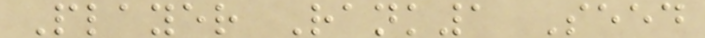Player Rank1 Seed
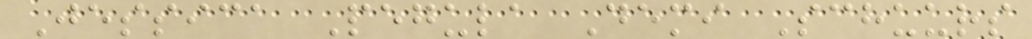Jessica Pegula Demi Schuurs
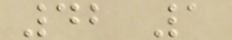42 1
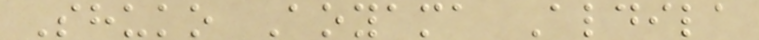Shuko Aoyama Aldila
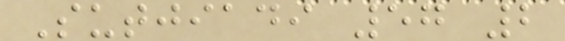Sutjiadi 57 2
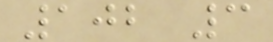102 3
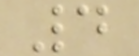4
